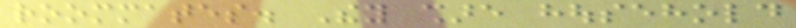roommates. They share household
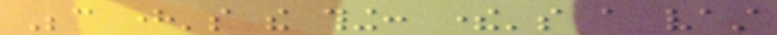Because here's the thing: there's a vast
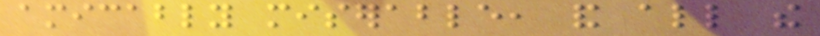amicably miserable, and all the
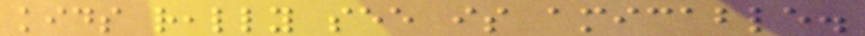kids really see is amicable.
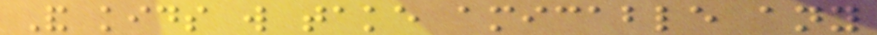And kids will take amicable any
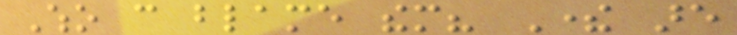Who can blame them? There are
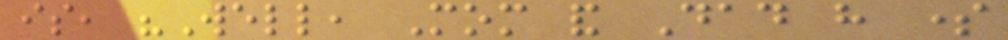is, "Well, Mom and Dad have some
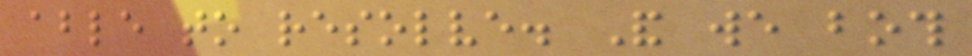able to resolve. And we both
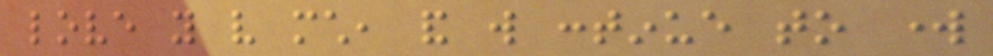love you very much, and will continue to work
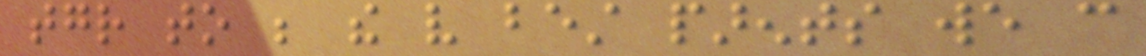together to be the very best parents we can
